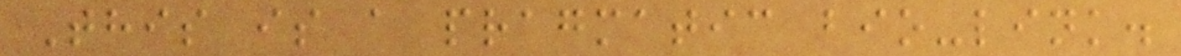This is a pragmatic bio-link.
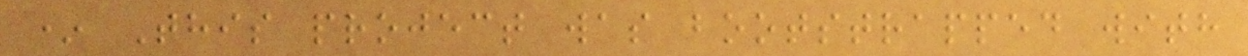* This project was bootstrapped with
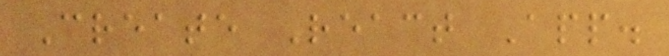Create React App.
